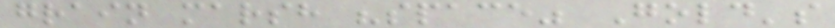grain marsh "space" Gold's
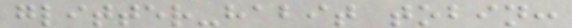glitter-habit tobin:
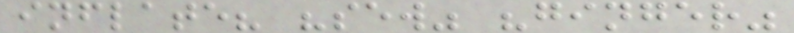inflate? "sew" "ginger"
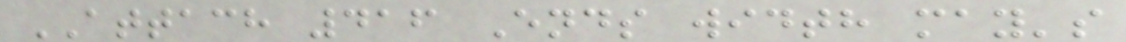ATTACH 416 Ends width may's
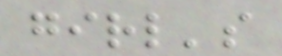girl's
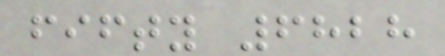fifty 6828
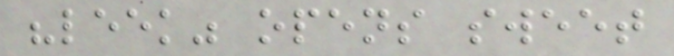"leek" opens sweet
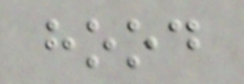hood
